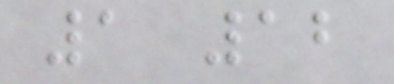1 12
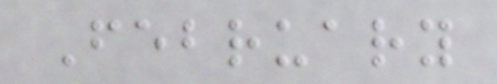February
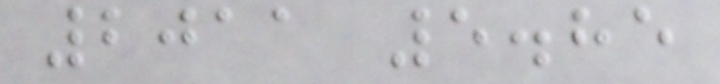2011 5.85
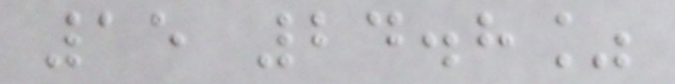15 24.8%
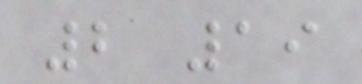2 19
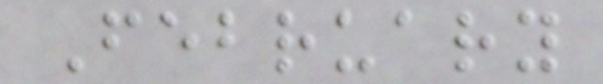February
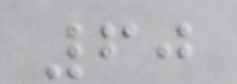60
